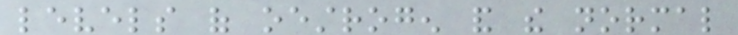levels of oestrogen and the normal
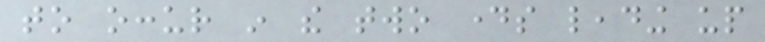to occur in the two days leading up
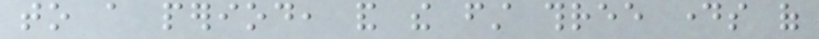to a period, and the first three days of
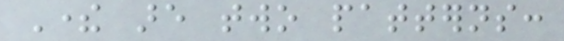There are two patterns:
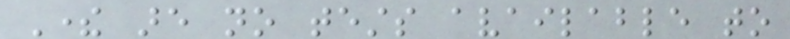There are no tests available to
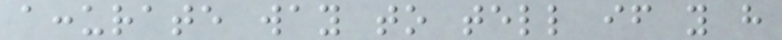accurate way to tell if you have
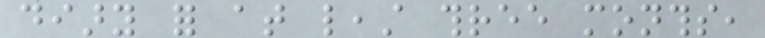diary for at least three months,
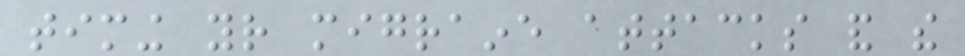timing your migraine attacks and the
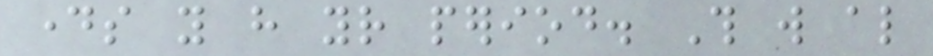days you have your period. This will also
